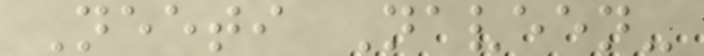Neeti Naveen-
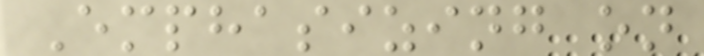Emphasizing on
